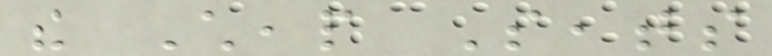the Cheap Seats
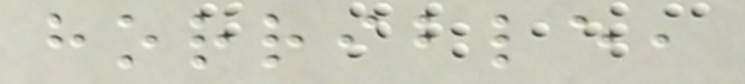horrible,
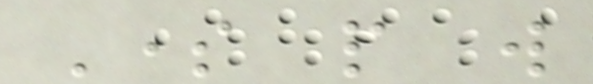Some people will
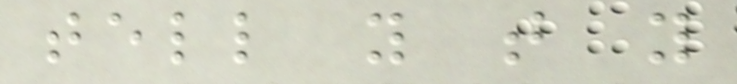tell you that you
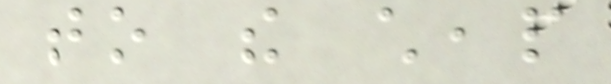to the cheap
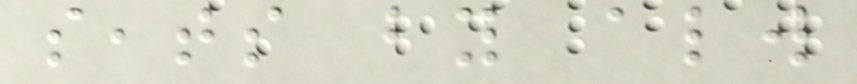seats by always
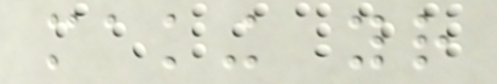making your
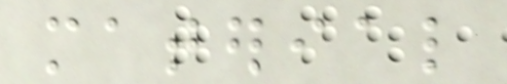material
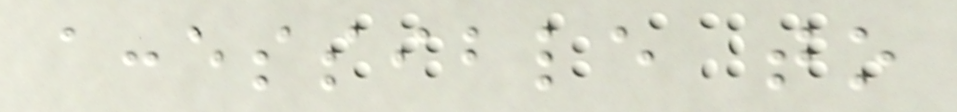accessible to
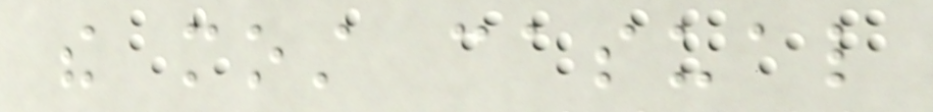the most casual
